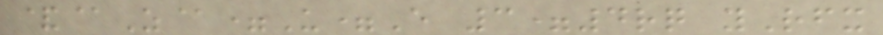&@Z@=U=E 3=4rq yRfx
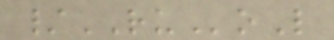/RUoL
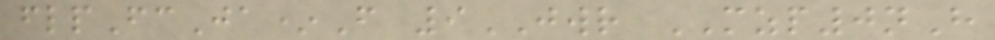flpFcJa*F 9JWR MZP0nH
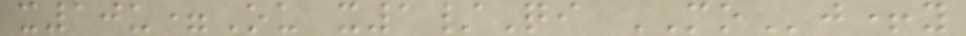x10u=Ou x1/Qi MOj+y
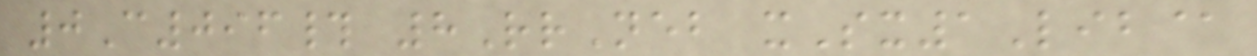0C096# 8RrNeb xSx1Lib@
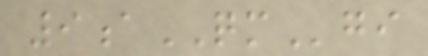9aQMgi
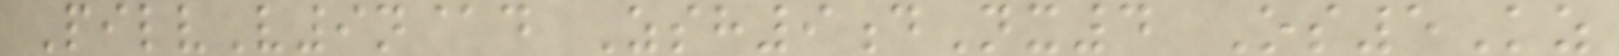PilvV9n@d Zsh9dNx4 Os5Kz
